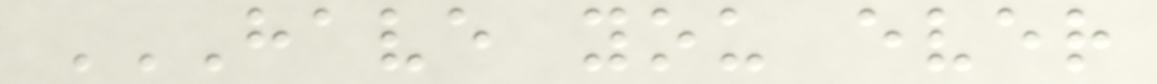HAVE YOU EVER
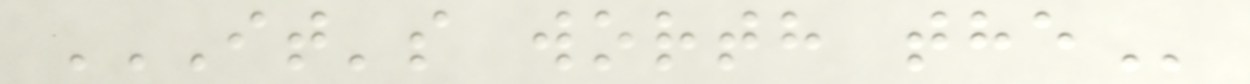IT'S WORTH THE
